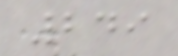249
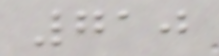710
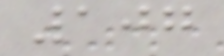107
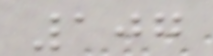107
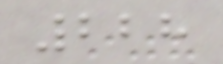228
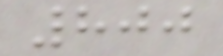800
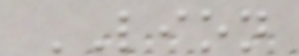LION
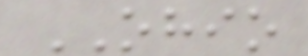OHIO
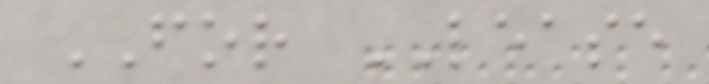FOR LEASE
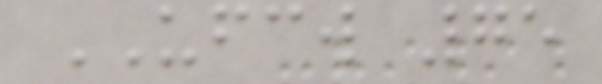UFCW 75
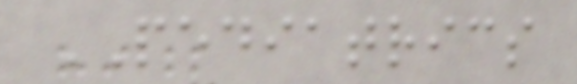PEDIATRICS
